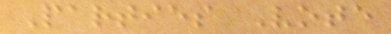Parties Vote
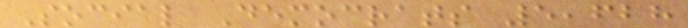Social Democrats 5,628
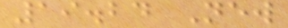19.24 New
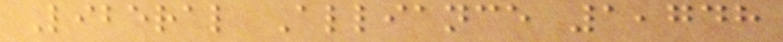Liberal Alliance 1,748
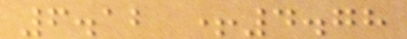6.12 +4.78
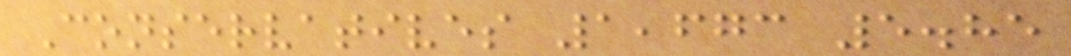Conservatives 1,673 5.85
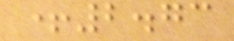+2.73
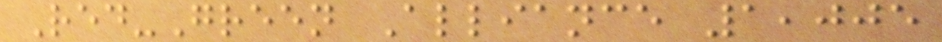Red-Green Alliance 1,005
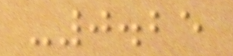-0.25
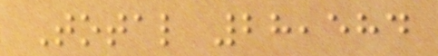Total 28,584
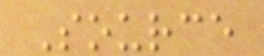Source
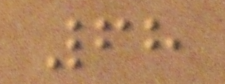68
